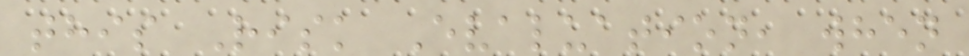this Risk Evaluation, when
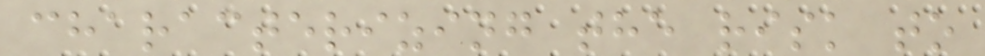characterizing the risk to
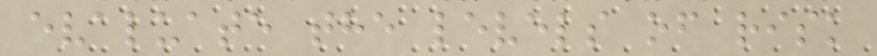evaluate the levels of risk
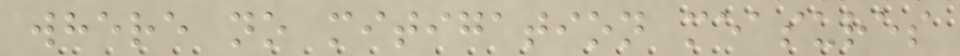where no mitigation measures
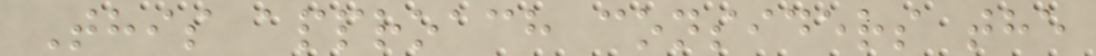This approach considers the
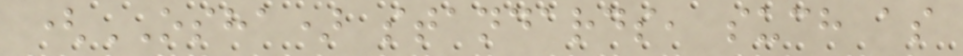(OSHA) standards, such as
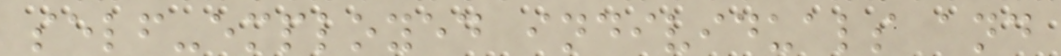self-employed individuals and
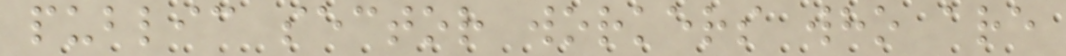public sector workers who are
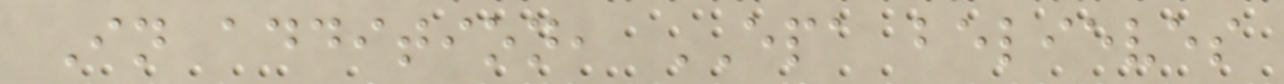In addition, EPA believes
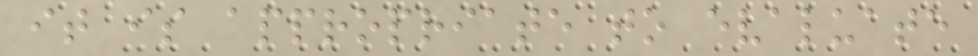it is appropriate to evaluate
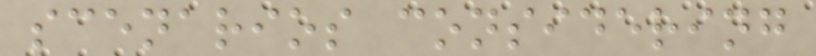scenarios considering
